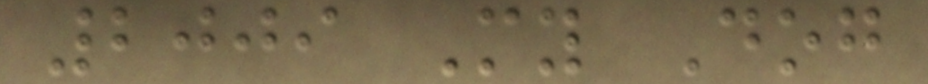2009 My Dog
